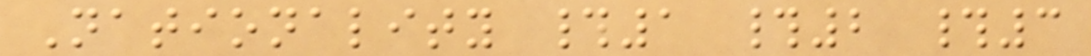Nationality #1 #2 #3
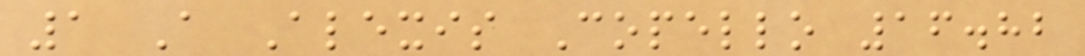1 A Alexis Copello 16.82
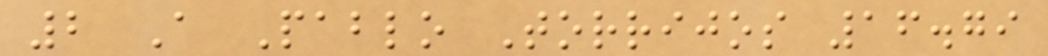2 A Pablo Torrijos 16.79
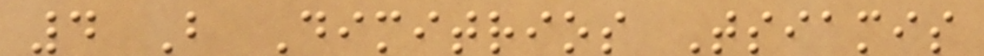4 B Dimitrios Tsiamis
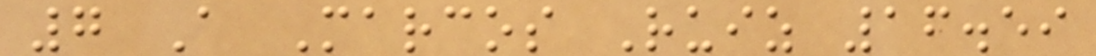7 A Marcos Ruiz 16.59
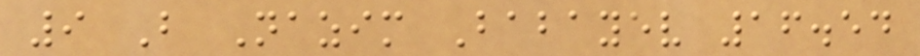9 B Nazim Babayev 16.54
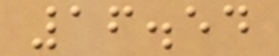16.54
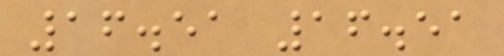16.51 16.51
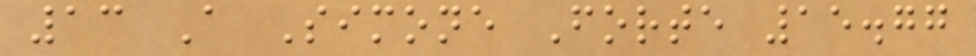13 A Simone Forte 15.77
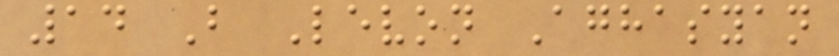14 B Levon Aghasyan
